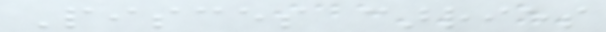Pisces carries
